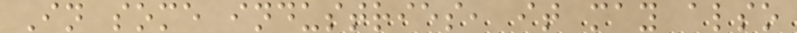In some industries, it may also
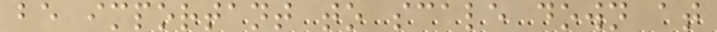be important to scale down at
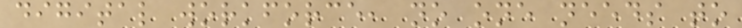digital workforce, no one needs to
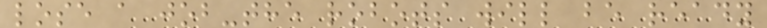lose a job-the robots will be ready
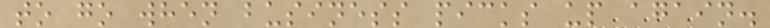to go when business picks up again.
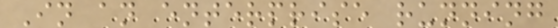In an enterprise running
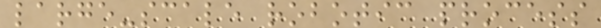large-scale robotic process
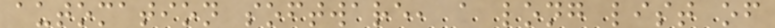automation software, a long list of
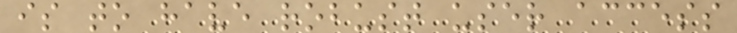is to have robust user access
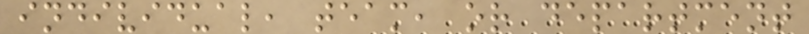individual, team, or department
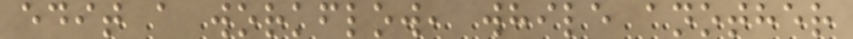edit a workflow, while another
